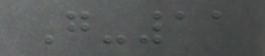G-11
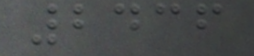2436
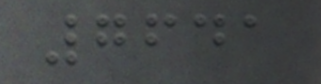7641
